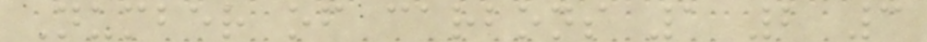Number of carbons 1 2 3
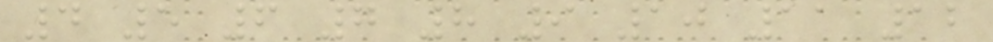4 5 6 7 8 9 10 11 12
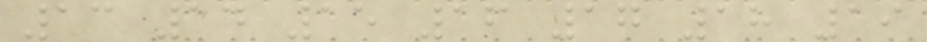13 14 15 16 17 18 19
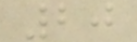20
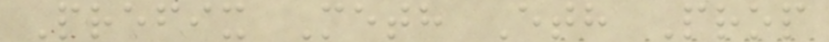Prefix Meth Eth Prop
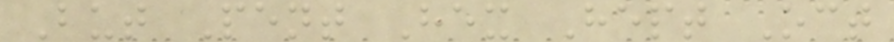But Pent Hex Hept Oct
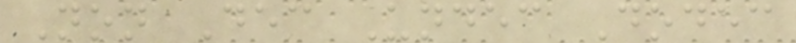Non Dec Undec Dodec
